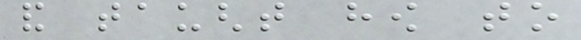and taught how to
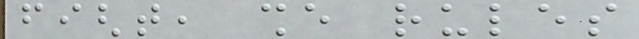fight, she rules
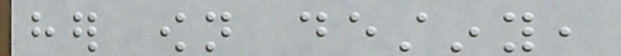her own destiny,
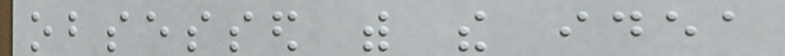obsessed with the idea
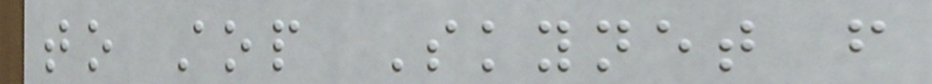to stop Skynet from
